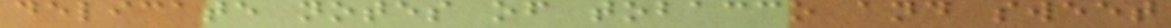delicate notes of tobacco and sweet
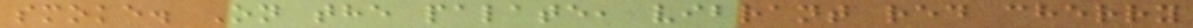smoke. On the palate, vibrant red cherry
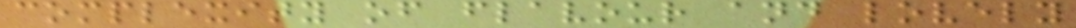complexity of flavour and lovely
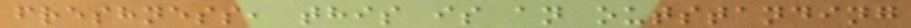freshness, this is an outstanding
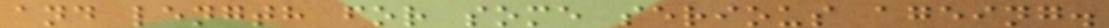and length for some serious ageing.
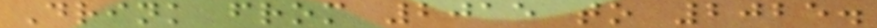Drink from 2015 to 2025.
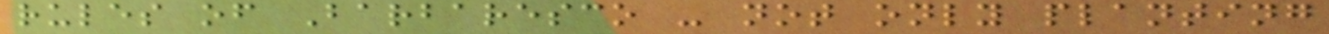rules of Barbaresco - not only planting
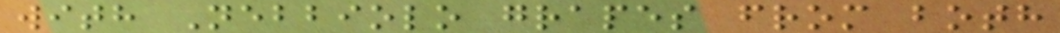with Nebbiolo grapes from both
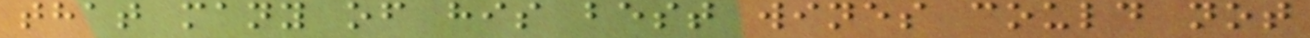that many of his best wines could not
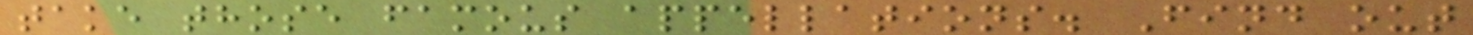take those famous appellations. Find out
